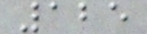125
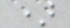)
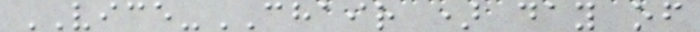VICE-CHAIR ) day of
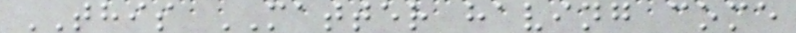THIS MATTER having come
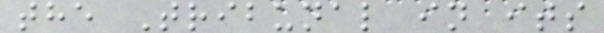the Tribunal in its
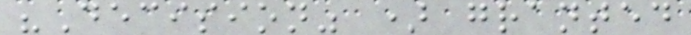"Decision" ) granted
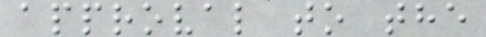approval to the
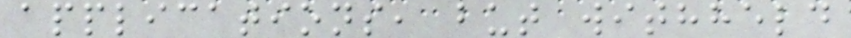applications, but withheld
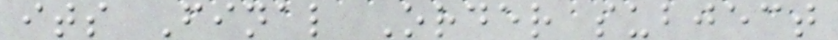its Final Order subject
